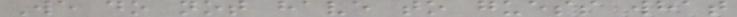We do not have to guess what
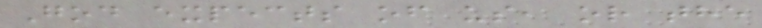God expects of us, or the
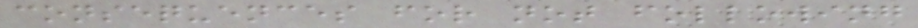consequences for not following
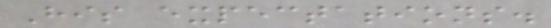His expectations.
